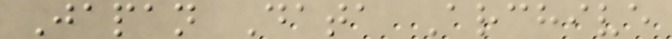Japan Data Archive
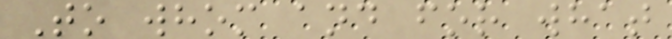To whom and for what
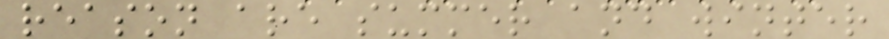reason are summer and winter
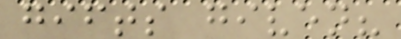gifts given?
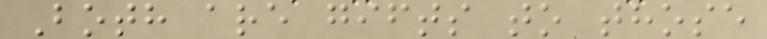Both are gifts to those
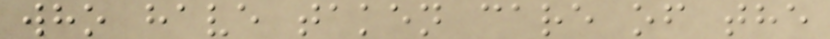who have taken care of the
